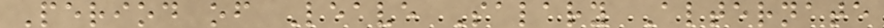Period of Leave Salary Alternate
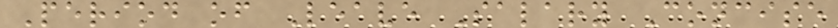Period of Leave Salary Concise
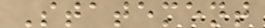Statement
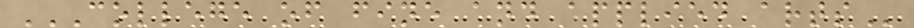COLLEGE OF FINE AND APPLIED ARTS
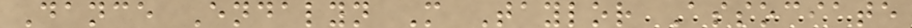Dance Endalyn M Taylor Associate
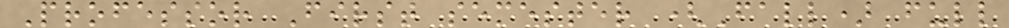Professor First semester (Fall) full
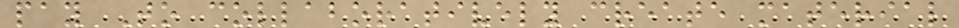pay To collaboratively create material
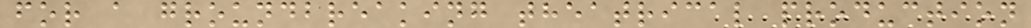for a groundbreaking theatrical production
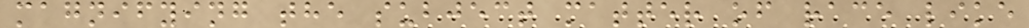magnifying the subject matter of race like
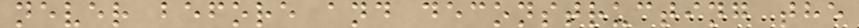never before and deconstructing the
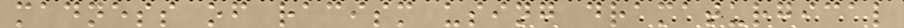madness of racism using dramaturgical
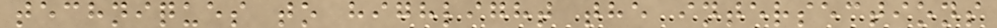techniques to highlight the intersections
